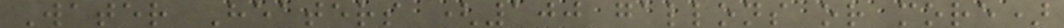Water Heaters (100 gallons or more)
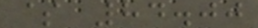$ 84.00
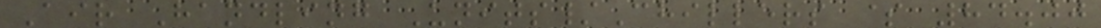Air Handling Units/Chillers $ 84.00
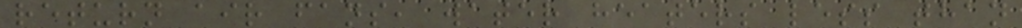return air fans, water heaters less than
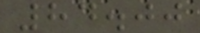84.00
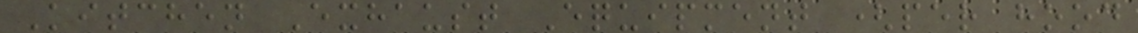Kitchen Exhaust Equipment (per hood
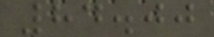84.00
